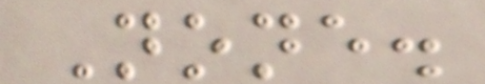None.
